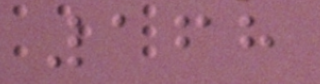168
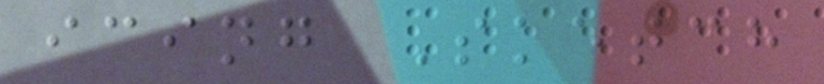icing Sketch
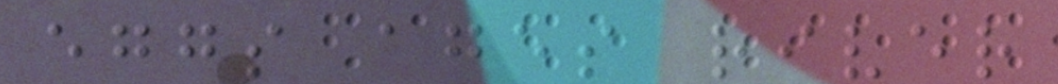eggs ages river
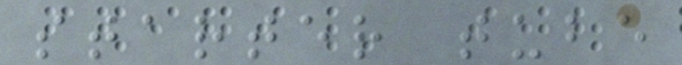starter tube
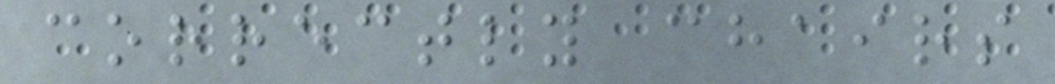correctly chairs
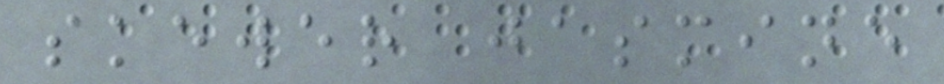skewer jasmine
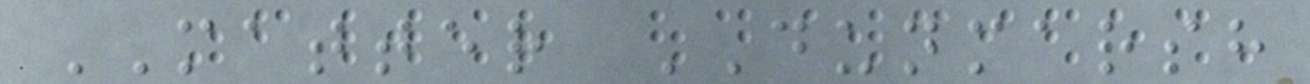MATTER DUNMARSH
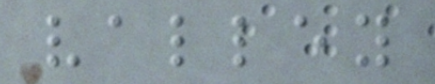valley
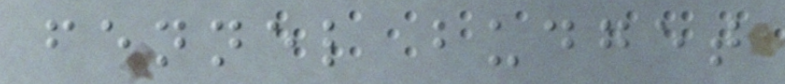fennel budget
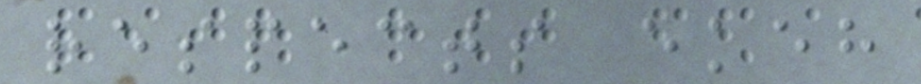respects ekeh
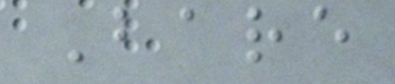Bare
